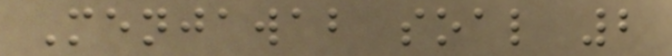Menjawab soal 2
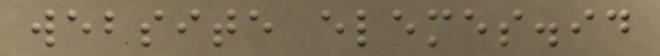website elemes.id
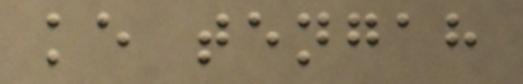ke tengah
